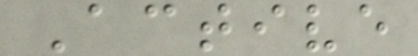Active
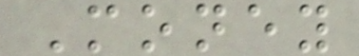Money
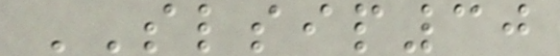SLSIP30
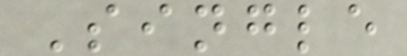Single
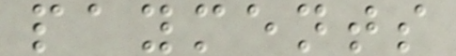payments
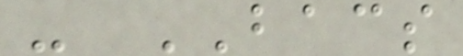- BACS
